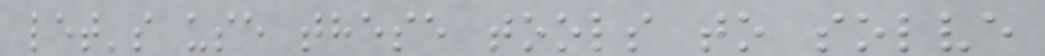let's use these tools to solve
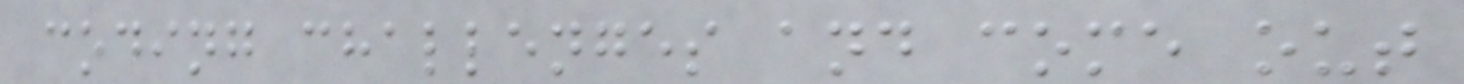coding challenges and come out
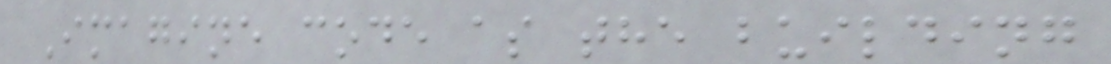Imagine code as the building
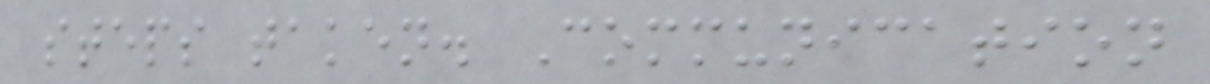steps taken. Communication
